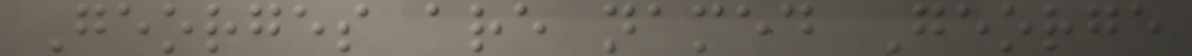Georges are named George
